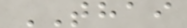THAI
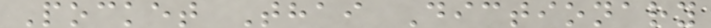Pocket Thai Dictionary
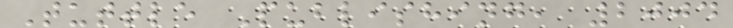Tuttle Publishing, 2004
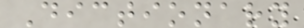Dictionary
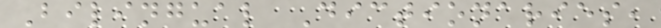Bilingual Dictionaries,
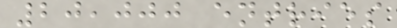20,000 entries
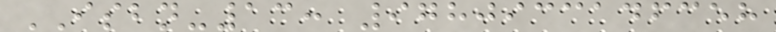ISBN-13: 9780933146358
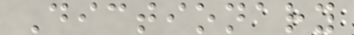Dictionary
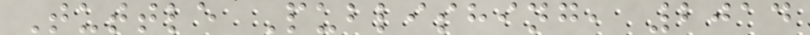Tuttle Publishing, 2014
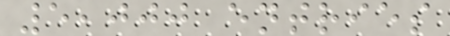5,000 entries
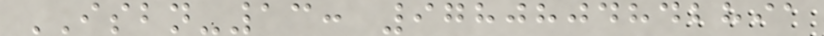ISBN-13: 9780804842891
